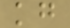kg
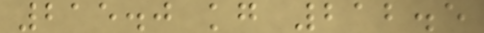215.0 kg 212.5
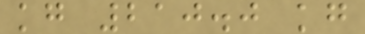kg 210.0 kg
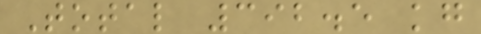Total 392.5 kg
